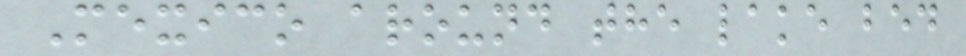Mexico around the lake bed
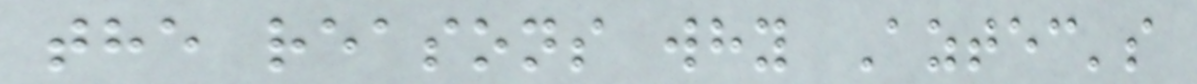the reasons why Aztec's
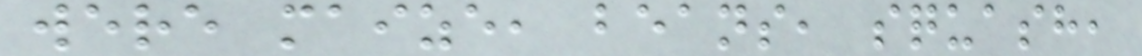were maize, beans, squash,
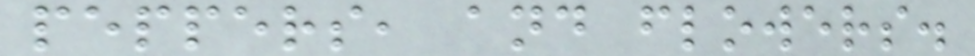peppers, and flowers.
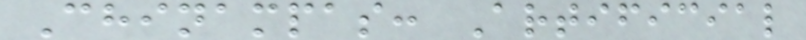Chinampas: Artificial
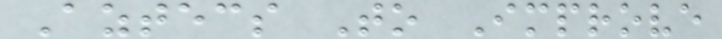Aztecs To Improve
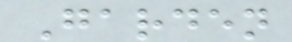Garden
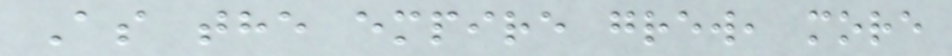As the empire grew, more
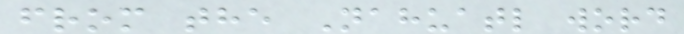from the Nahuatl word
